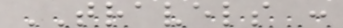TRAVELS :
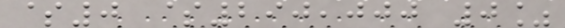$0 $290,000 0%
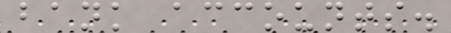bank accounts.
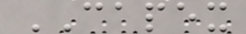CAPEX
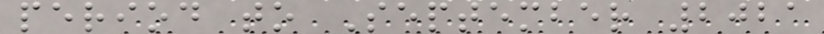period to September 2021
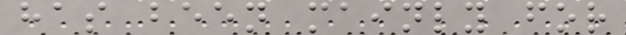has been mainly for
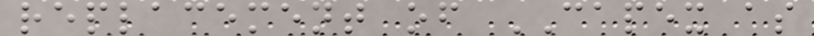replacement of CAPEX as
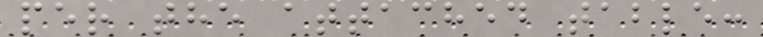per the attached table:
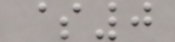$0
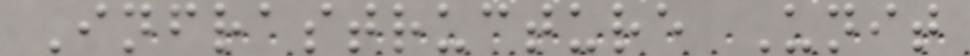Infrastructure Unit
